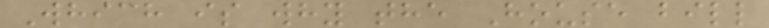Which is why the House bill
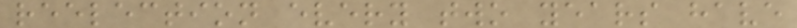reelection every two years have
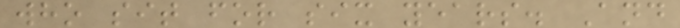who sit for six years. And
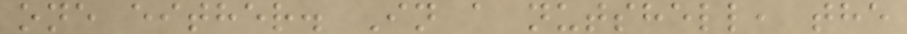one either. In a nutshell, the
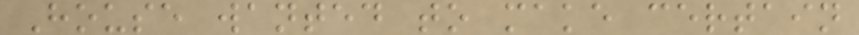House wanted to make certain
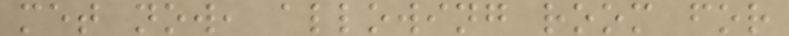met now, allowing room for
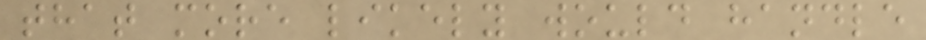that more likely would handle
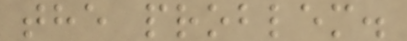the problem.
